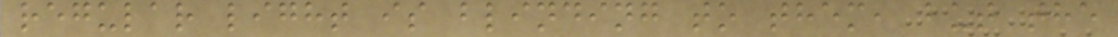regular light is blinding to them, but the
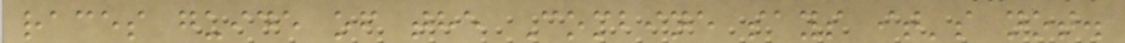races guide of the Combine says it's not.
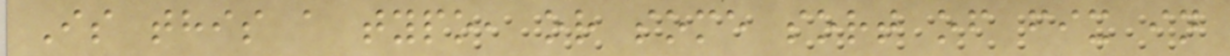Is this a typo, or some sort of fix in
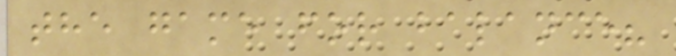the game for balance?
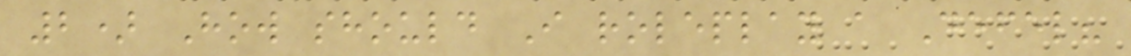2) How should I roleplay a Defel?
